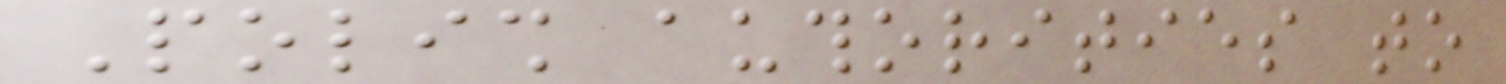Polish authorities to
